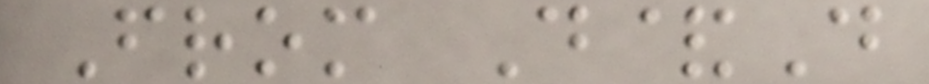From D&D
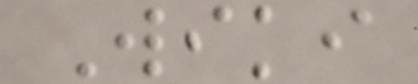Wiki
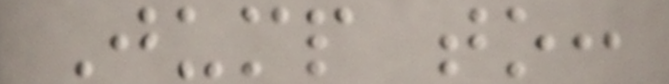Jump to:
